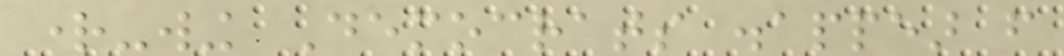right-wing Democrats disappear from
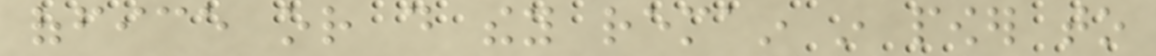office or do they remain in power to
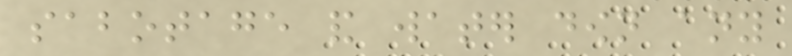sabotage and water down any
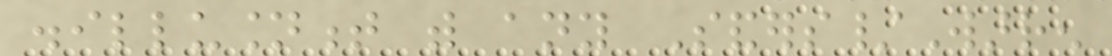disillusionment with any Sanders/Warren
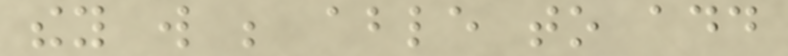they will be able to add
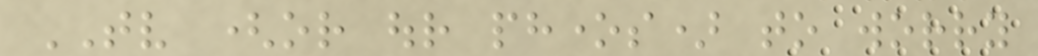TV (or our phones) to worry
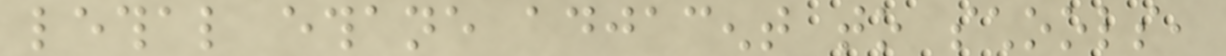lethal ethane adjacent to schools,
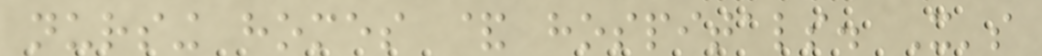nursing homes & hospitals. It's
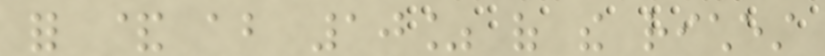for & about 10% of the richest
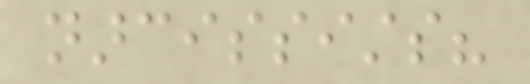narcissists?
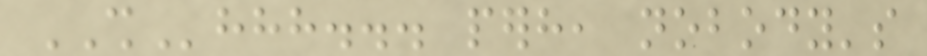SHhhh... perhaps, nobody's
